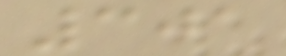301
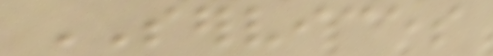SERVICES
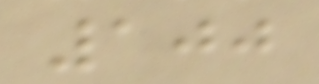100
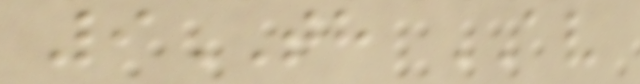9TH AV
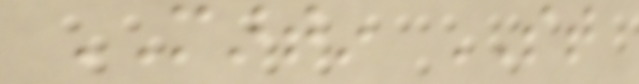MARTIN ST
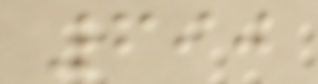690
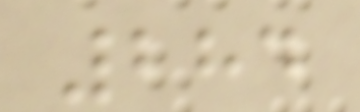284
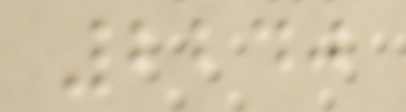2240
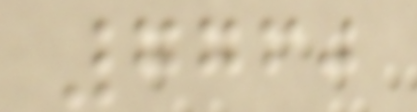7760
